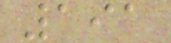191
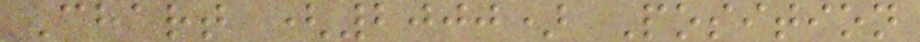Chart (2000) Position
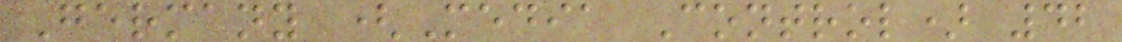Germany (Media Control) 42
